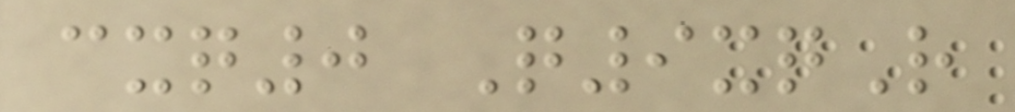cxq0 Q9xqR
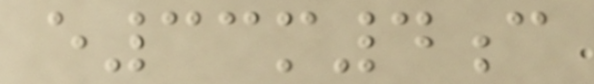e33m4c
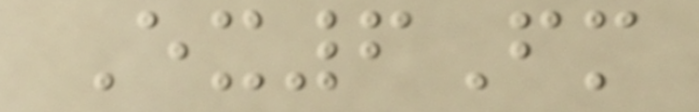Ex6Fm
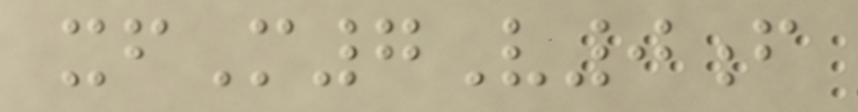xfM7V0f
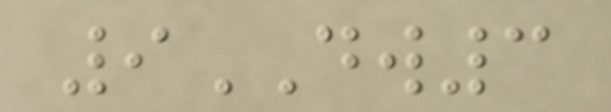9DW3
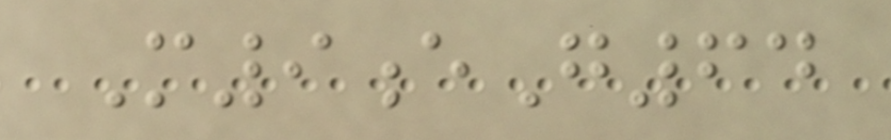M9eG64
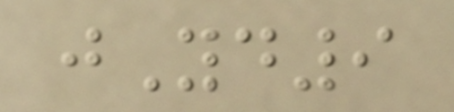jYd9
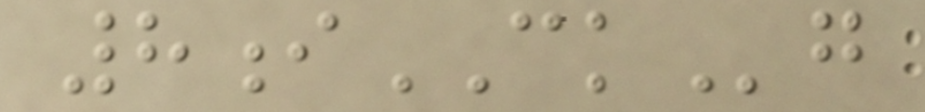8iCKg
